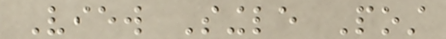View Single Post
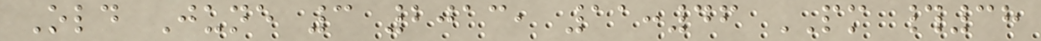Old June 3 2013, 11:46 PM #38
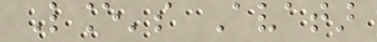Lance's Avatar
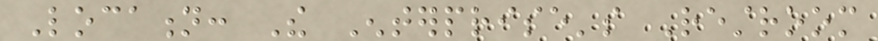Location: The Enterprise's Restroom
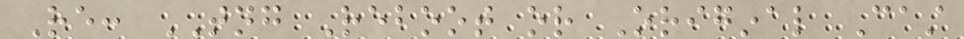Re: TNG Reboot or Original Cast
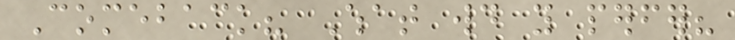Comeback? What would you perfer?
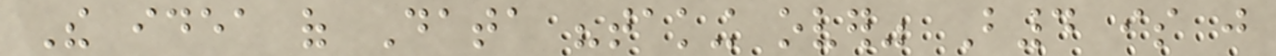The idea of Data "taking over" B4 is just
